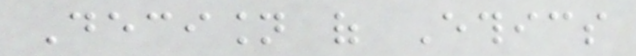Decision of Ethics
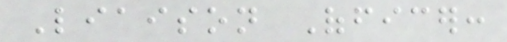Liaison Officer:
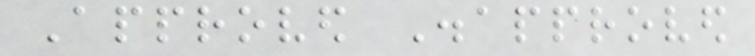Approved Disapproved
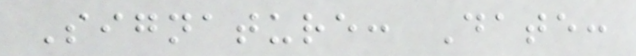Signature: Date:
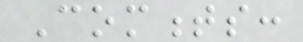Comments:
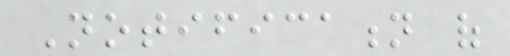Notification of
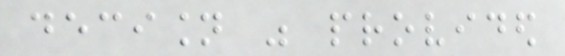decision was provided
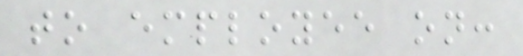to employee on:
